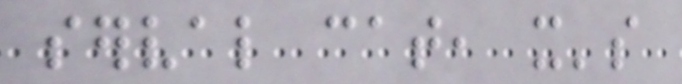serval cat, it's
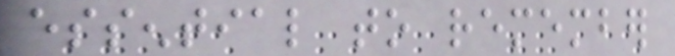essential to remember
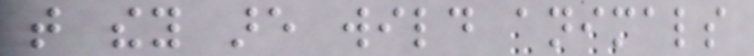that they are wild animals
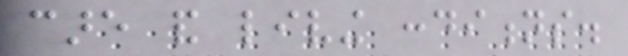care and living conditions.
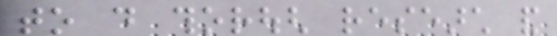to do thorough research and
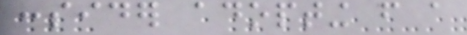consider adopting from a
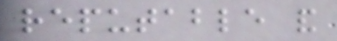reputable and
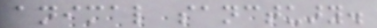animal sanctuary.
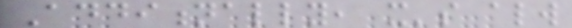Additionally, it's always
